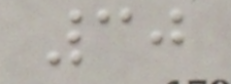30
